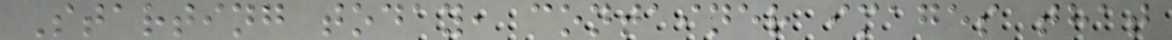Starting today, container images that
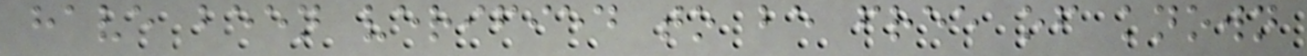have been verified to be free of known
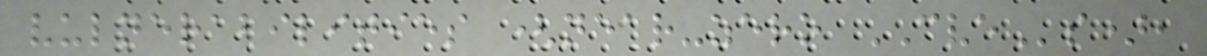vulnerabilities (near-zero CVEs),
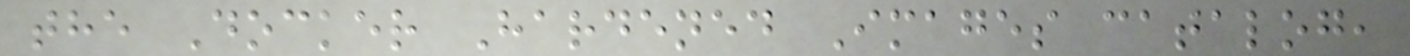the Docker Hardened Images catalog,
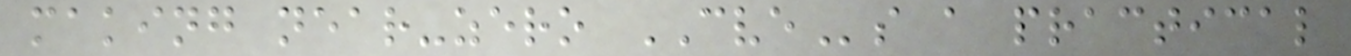making near-zero CVEs a practical
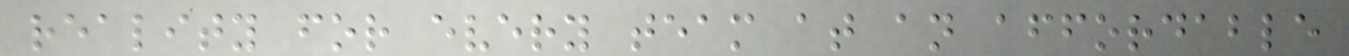reality for every team at an affordable
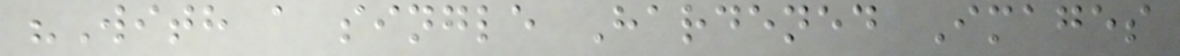"With a single Hardened Images
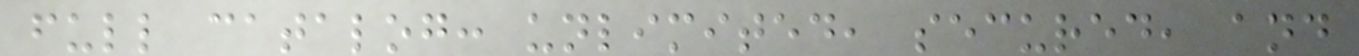full catalog: unlimited, secured, and
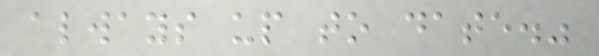always up to date."
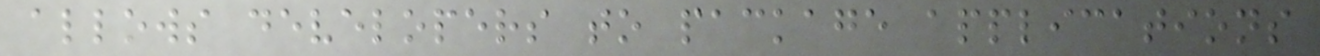allows developers to package applications
